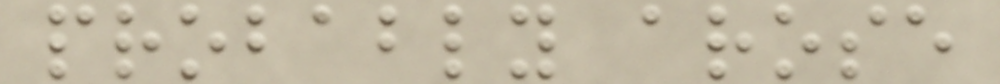probably arose
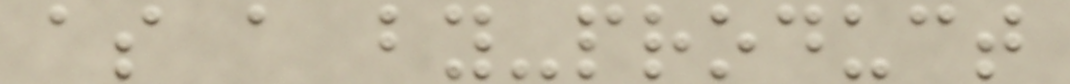as a by-product
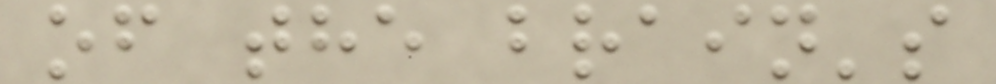of the brain's
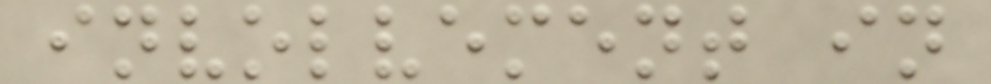involvement in
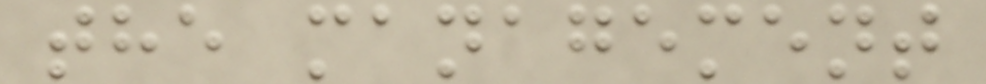the management
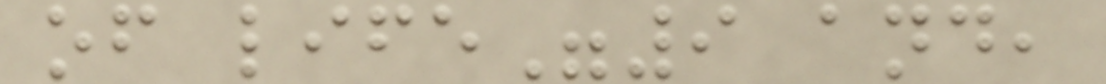of life"9 and,
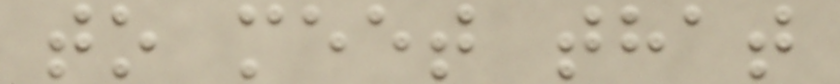to meet that
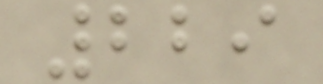229
